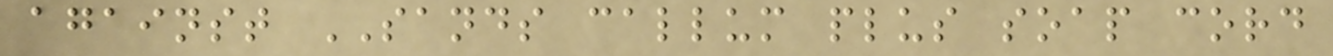against SANDS callum plus soap cord
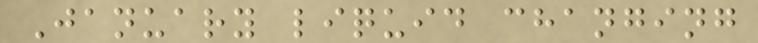January liquid changing
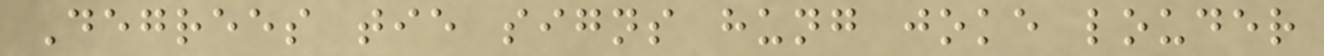Degrees tie signs hung joke louder
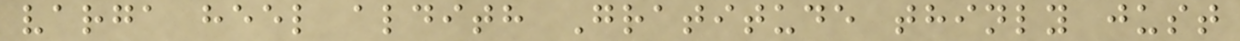varga heel aldith Gratitude thinly just
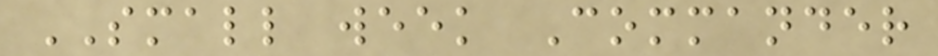SMALL week Commander
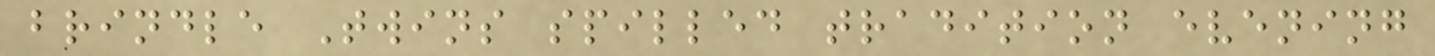brindle Twins spilled tradition evening
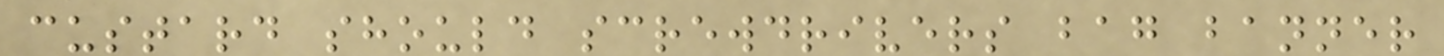custard should screwdrivers bag banner
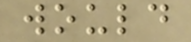would
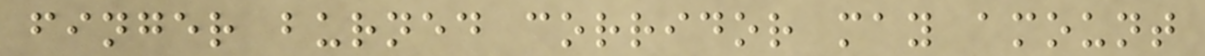finger burned corridor may amount
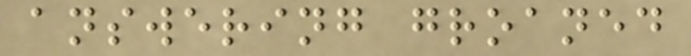answering groaned
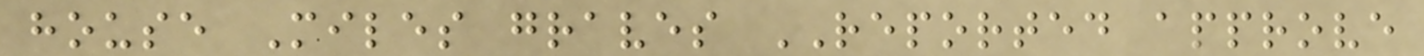house Miles graves REPORTED approve
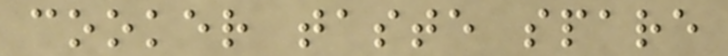cooker taste spare
